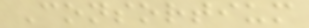Consortium
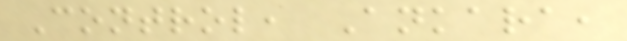Control, Ankara,
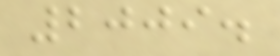2009.
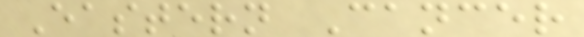Eastern Cancer
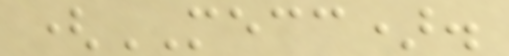(MECC).
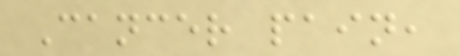Cancer pain,
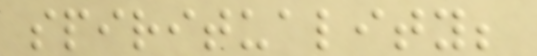spirituality;
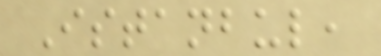Istanbul,
